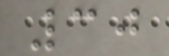30
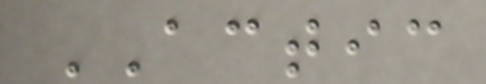ACTIC
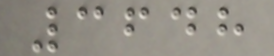3648
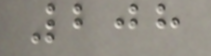208
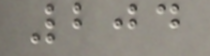204
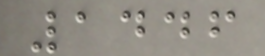1446
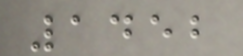1452
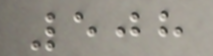508
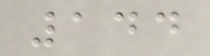144
